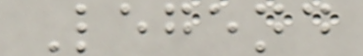Legend
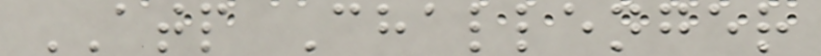ATP Challenger
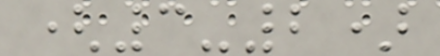(3-2)
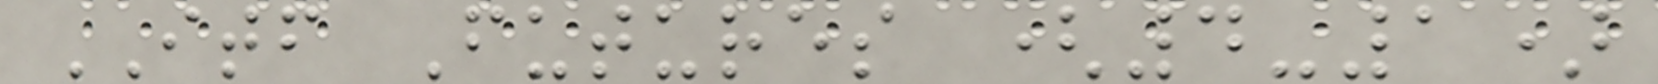ITF Futures (4-1)
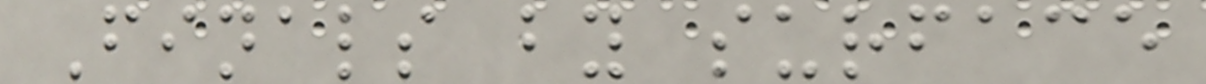Finals by surface
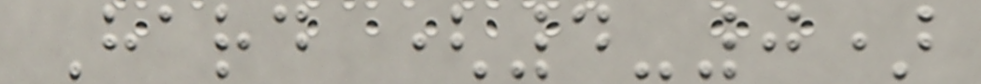Hard (4-0)
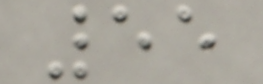55
